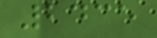2435
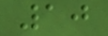10
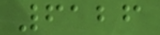6126
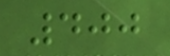400
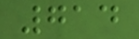714
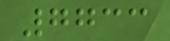7733
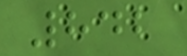842
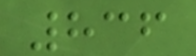836
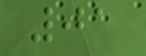01
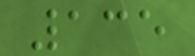135
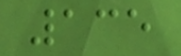135
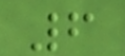6
